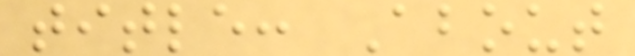title: About
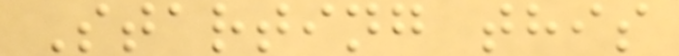Starting this
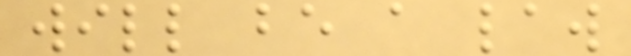will be a law
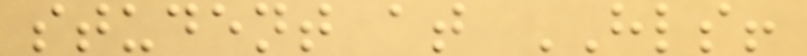student at HLS!
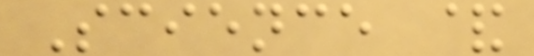Science &
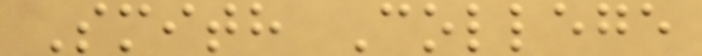Smith College
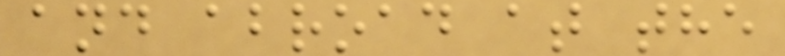and abroad at the
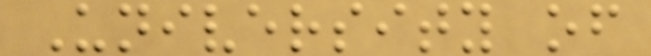University of
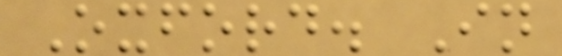Oxford. In
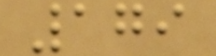179
